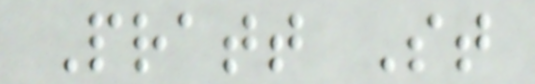Pratt St
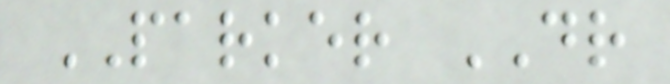PARKER DR
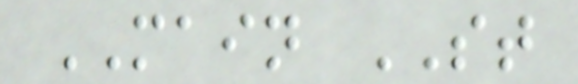MAIN ST
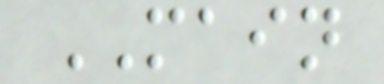MAIN
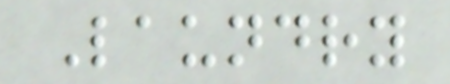Laundry
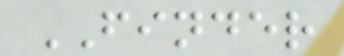FINDER
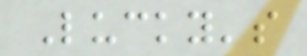Lucky's
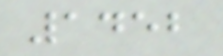1452
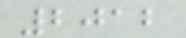2012
